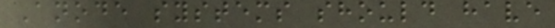Anode systems should have
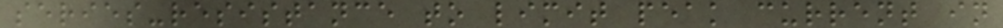series-resistance to limit peak current in
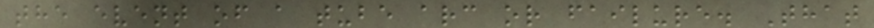the event of a tube arc or failure. That
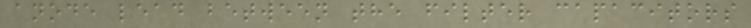anode lead between the filter capacitors
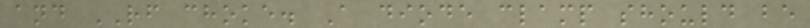and RF choke. A diode clamp should be
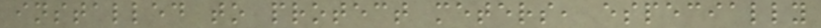installed to protect meters, especially
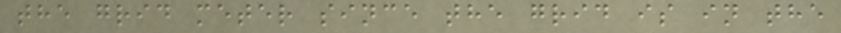the grid meter since the grid is in the
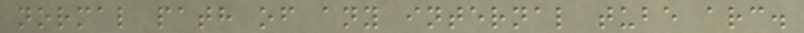normal path of any internal tube arc.
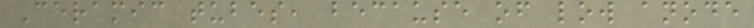Ceramic tubes, because of low anode
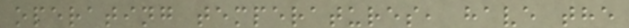operating temperatures, have the
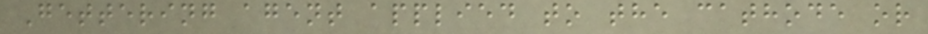Gettering agent applied to the cathode or
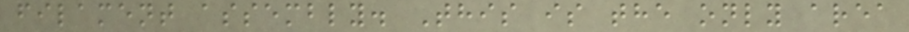filament assembly. This is the only area
